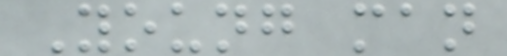Young man
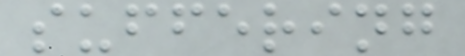suffering
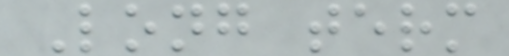Long term
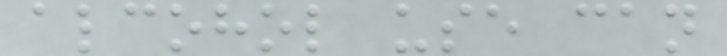alcohol use can
